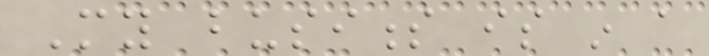My business is in a
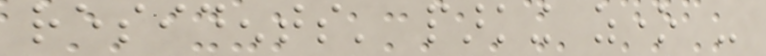residents' parking zone -
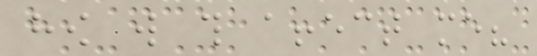how will this affect me?
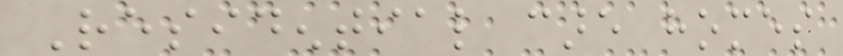Residential care homes
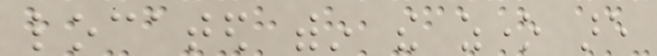located within the zone are
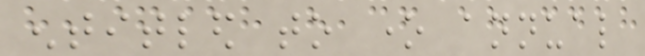entitled to one annual
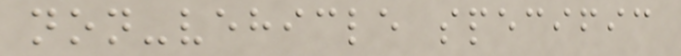non-vehicle specific
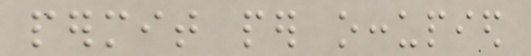permit per occupied
